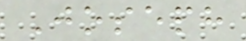Joseph
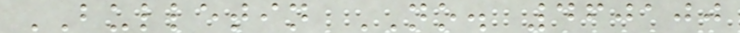BULLETIN NO. 460100
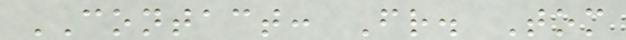CONTACT: Fr. Tom
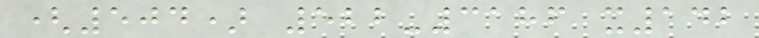(504) 522-3186 x142
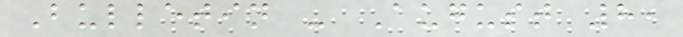Bulletin - August 8,
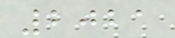2021
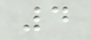4
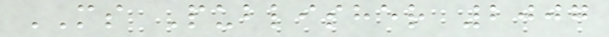MS Publisher 2007
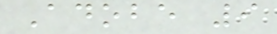Adobe 9
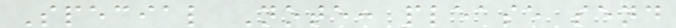Special Note: please send
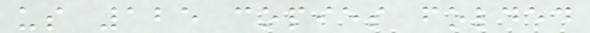us 125 copies folded
